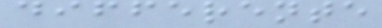differente
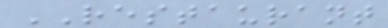RESTAURANT
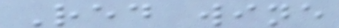Red wine
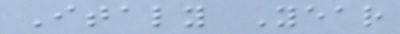Italy Year
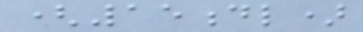(15dl)
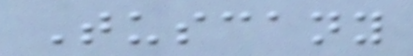Tuscany
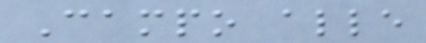Campo alle
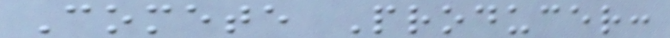Comete Producer:
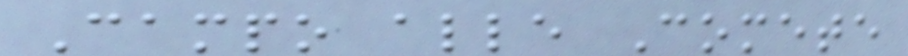Campo alle Comete
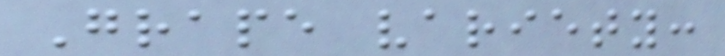Grape variety:
